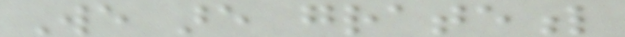We are grateful
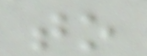to
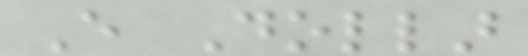Every Dollar
